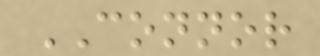CONNOR
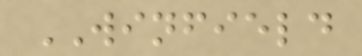WINFIELD
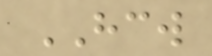HCW
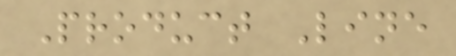Product Line
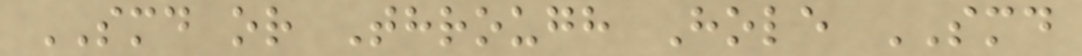SMD or Through Hole SMD
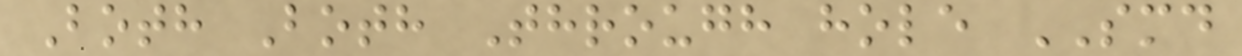Both Both Through hole SMD
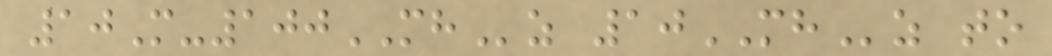10M-100MHz 10MHz to
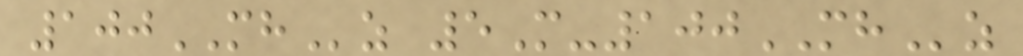100MHz 5M-100MHz
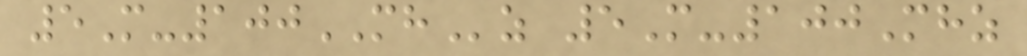5M-100MHz 5M-100Mhz
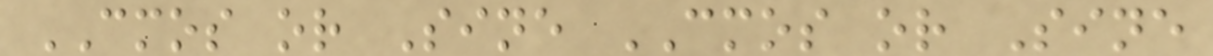CMOS or Sine CMOS or Sine
